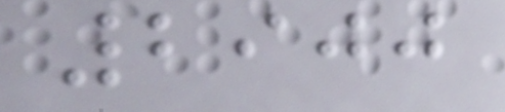2900
